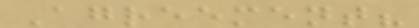Agreement?
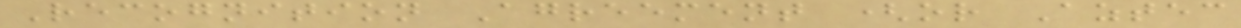Recognition Agreement (or Aztec
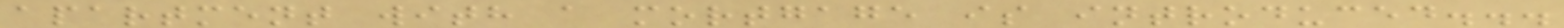apartment with a mortgage is introduced...
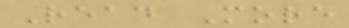Read More
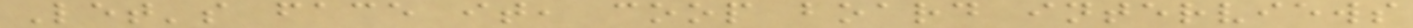Let's face it, coop board interviews
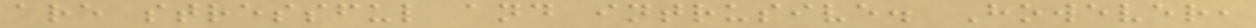are stressful and intrusive. However,
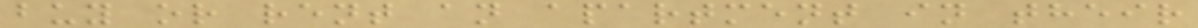buy or rent an apartment in their
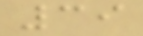39
